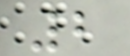2
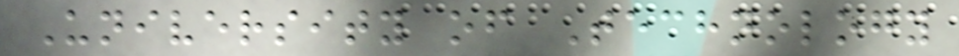University of Technology
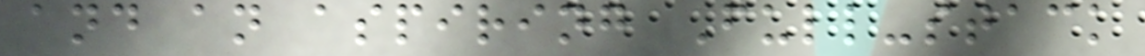and an aspiring Full-stack
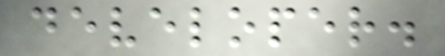developer.
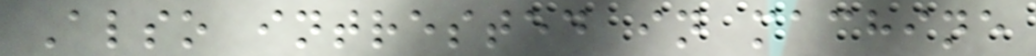Also intrested in machine
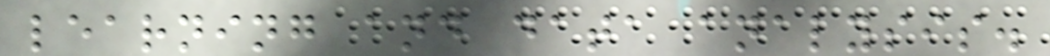learning and data analysis.
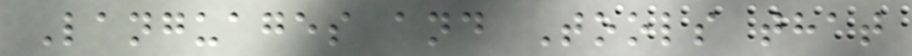Languages and Tools that
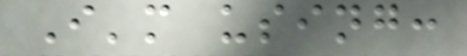I'm using:
